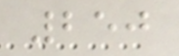250
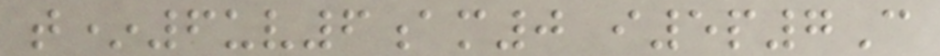t*6uv6am0 i5p7C
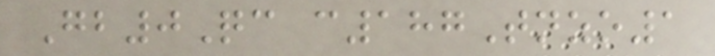Gb0Qc c187Tnzo1
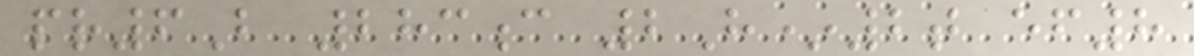pr6B 283c 2H*2t ef8
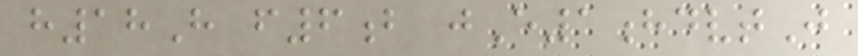h18H f6b jE1hdvtJ
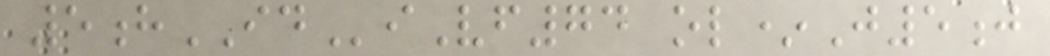5hIDiVf74 ol*J5j
